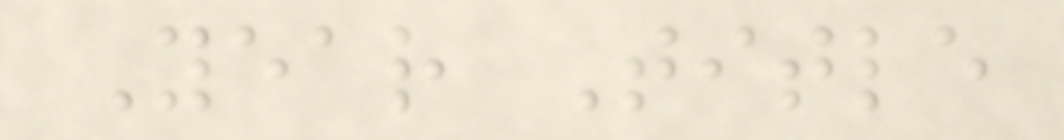Year Title
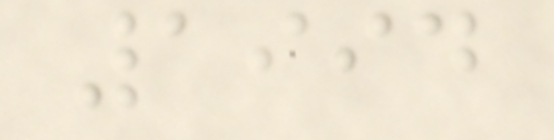1994
